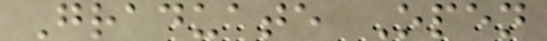Graduate Open
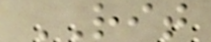RIT
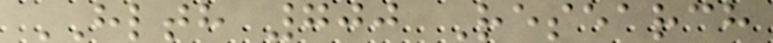HLTH 700 Research
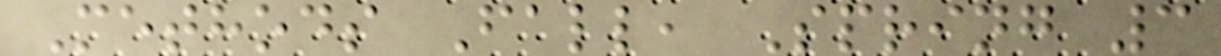Methods Fall, Spring 3
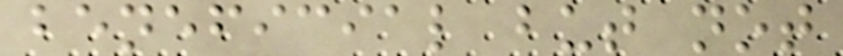beneficial but not
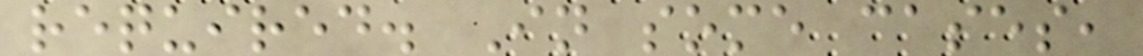required. In some cases,
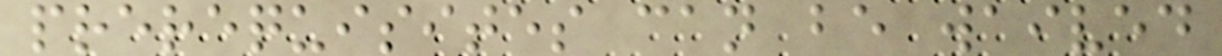prerequisites can be waived
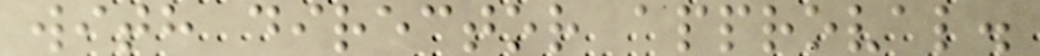with director approval.
